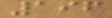196
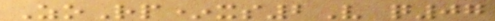ZoRp*xs2V q07
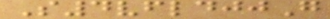S4vfldjjG
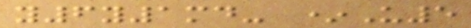y6y1md- *U5
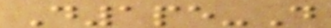D1pe-D
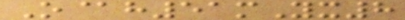O@h51mYx8
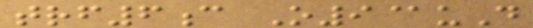trf6c O9@uD
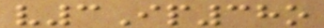v3Ip38o
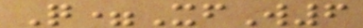Q=XfW6
